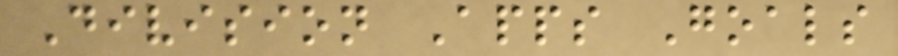Division Apps Goals
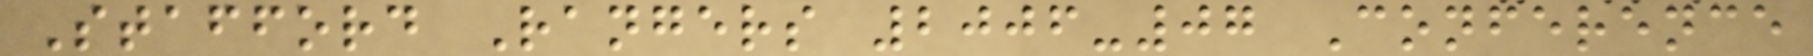Stafford Rangers 2006-07 Conference
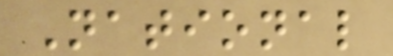National
